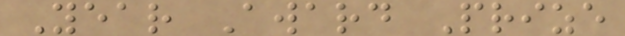Year Award Prize
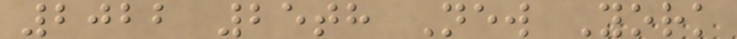2022 25th New York
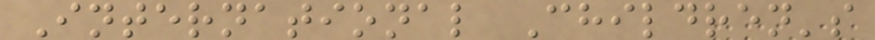International Children's
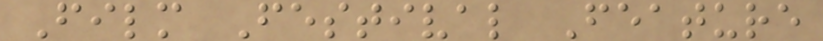Film Festival Feature
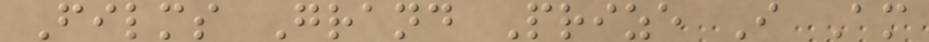Films Grand Prize I Am
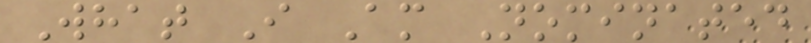What I Am Nominated
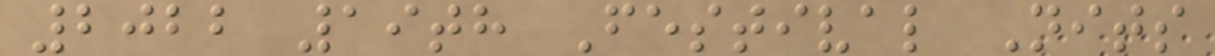2022 19th Festival Nits
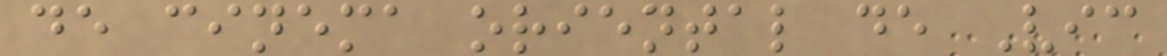de cinema oriental de Vic
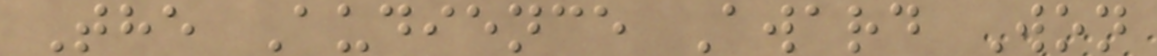The Audience Award Won
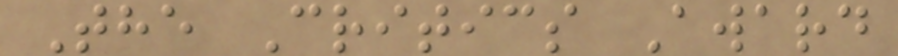The Critics Award
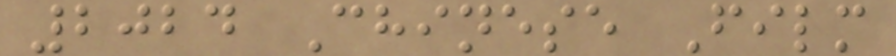2024 Chinese Film
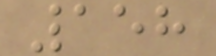158
